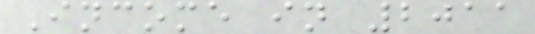Income in 2011
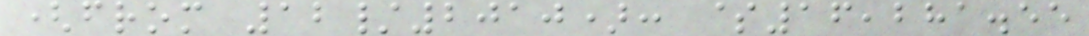(from 12/2010): $16,281.55
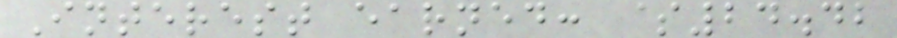Interest earned: $24.42
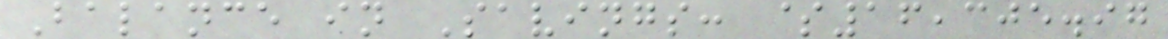Balance in Savings: $16,305.97
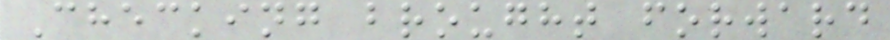Checking brought forward
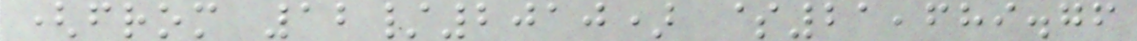(from 12/2010) $21,689.76
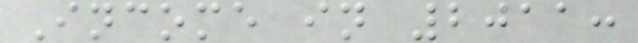Income in 2011:
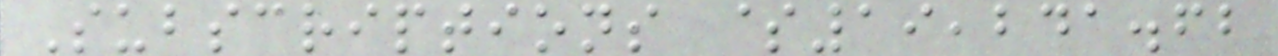Subscriptions $19,241.62
